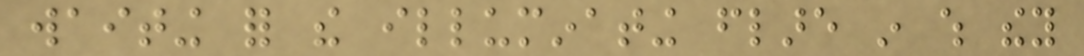waiting for the illuminating flare in which they
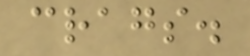crags.
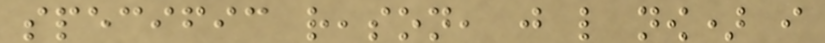specific reason, just like now) i
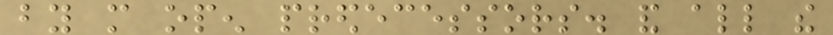by more open predecessors. and all the
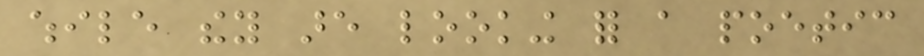while they are looking for a poetic
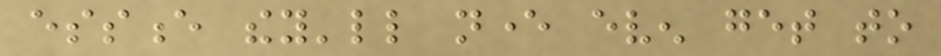essence they'll never even get to
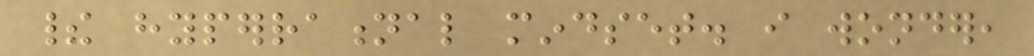their hyperrational mindset. i wonder,
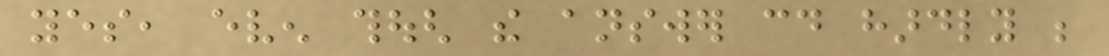yes, even though the answer could hardly be
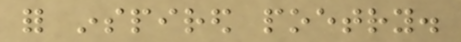for inspired poetry.
